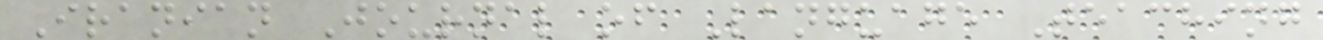Iranian Journal of Language Teaching
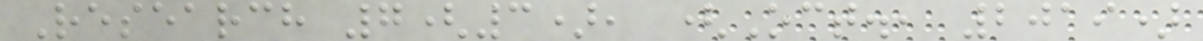Research 7(3), (Oct., 2019)
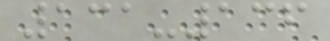131-136
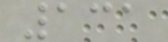131
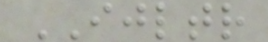IJLTR
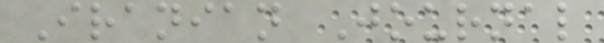Iranian Journal
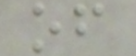of
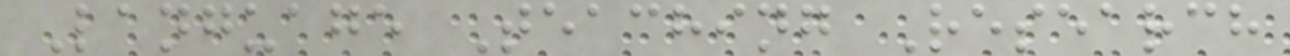Language Teaching Research
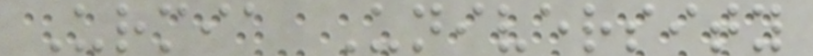Urmia University
